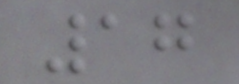17
